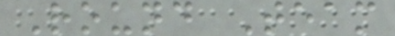Round Team
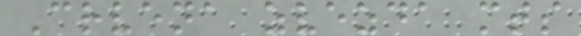Crvena zvezda mts
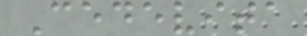Cedevita
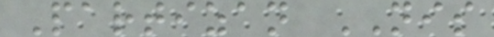Partizan NIS
